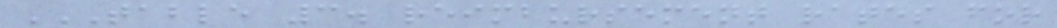TABLE 3. REIMBURSEMENT RATES FOR
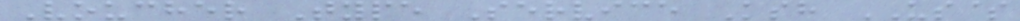Voucher Type Service Ksh US$
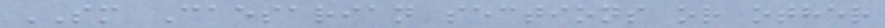SM Caesarian sections or other
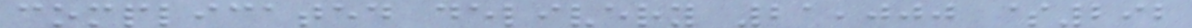complicated delivery 21,000 $292
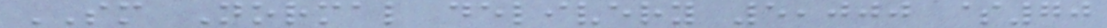SM Normal delivery 5,000 $70
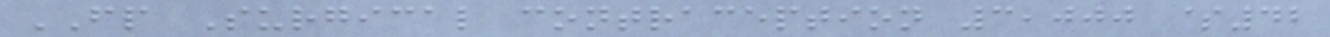FP Surgical contraception 3,000 $42
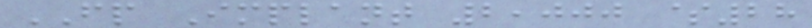FP Implant 2,000 $28
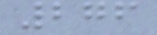276
